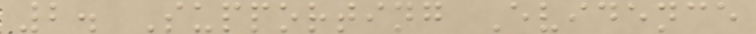2. Supporting Evidence
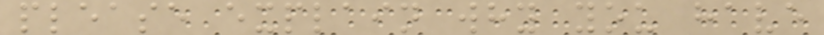please explain why you have
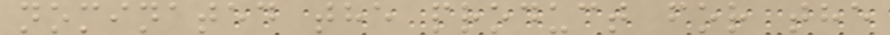nominated the product for the
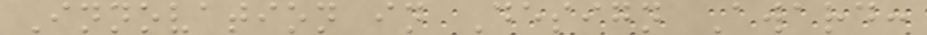Innovation in Design Award:
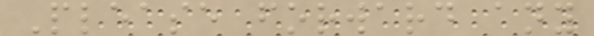Please forward any
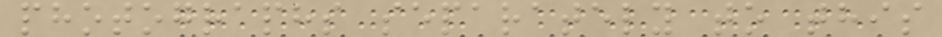photographs separately to this
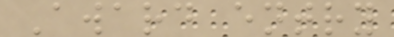Award entry
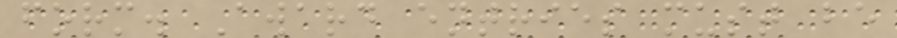form. Award entries must be
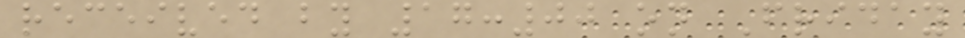received by 17:00 on Friday
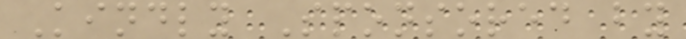Kindly Sponsored by
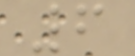6
